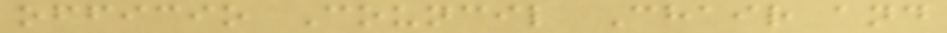officio Council Chair and
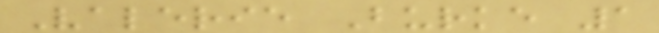Valerie Burke 1
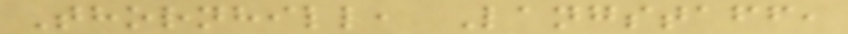Thornhill, Langstaff,
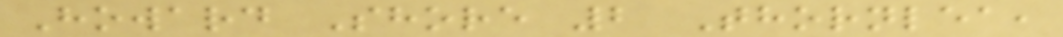Howard Shore 2 Thornlea,
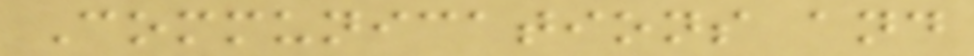Communications and
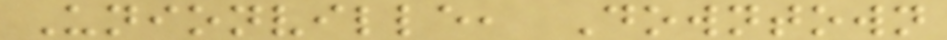Unionville, Downtown
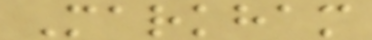Markham
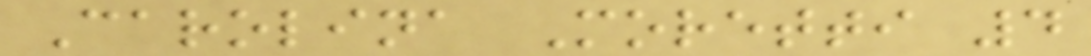Carolina Moretti 4
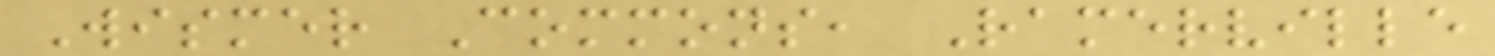Wismer Commons, Ramerville
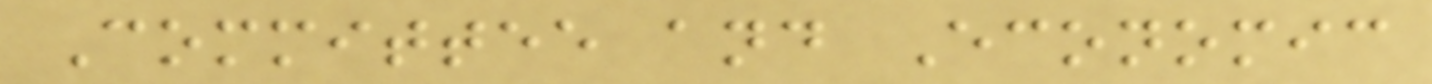Committee and Economic
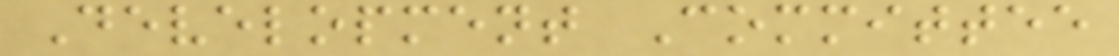Development Committee
